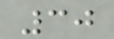30
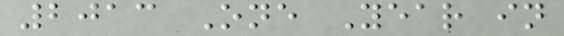2013 One Year in
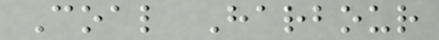Coal Harbour
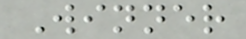Winner
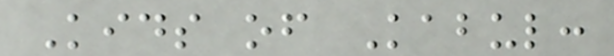Kids of Kabul:
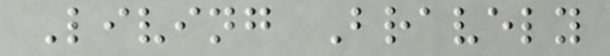Living Bravely
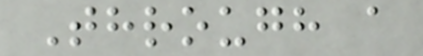Through a
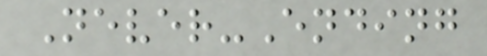Never-Ending
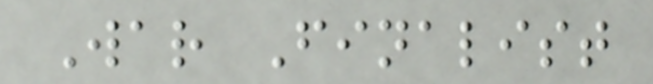War Finalist
